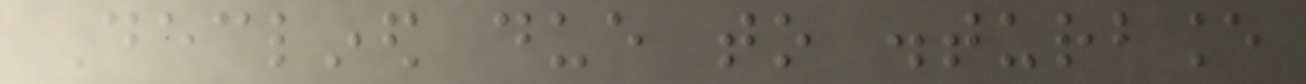Declined due to disturbance
